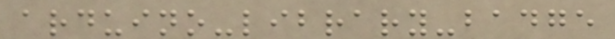arduino-library-badge
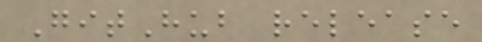GitHub release
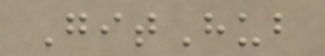GitHub
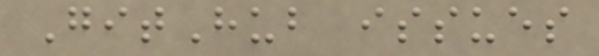GitHub issues
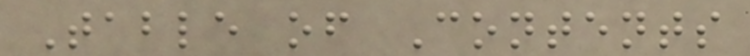Table of Contents
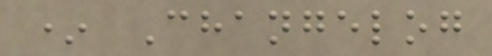* Changelog
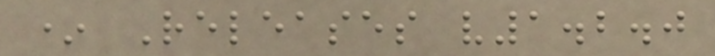* Releases v1.2.0
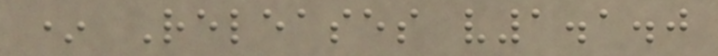* Releases v1.1.0
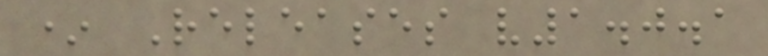* Releases v1.0.1
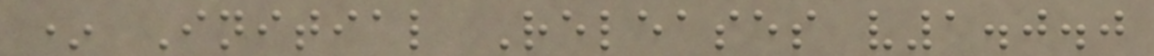* Initial Releases v1.0.0
